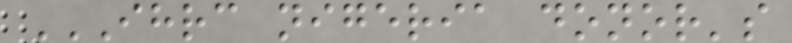IHRC NIGERIA DONOR'S
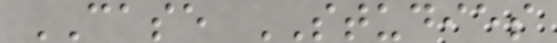CASE STUDIES
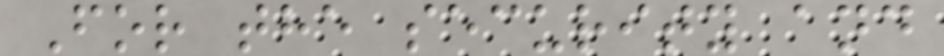For the security and
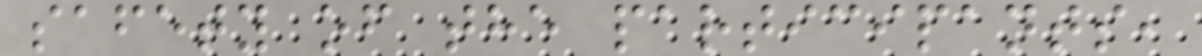safety of the participants,
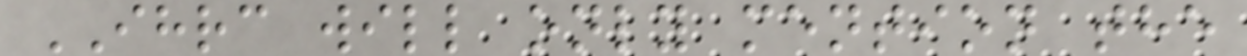IHRC will only mention the
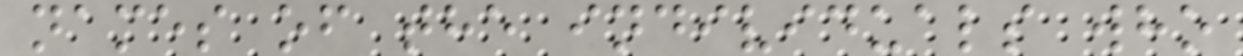names of the individuals who
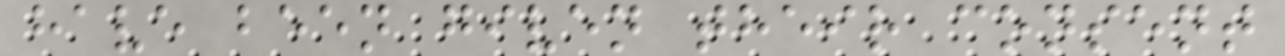have been given their consent
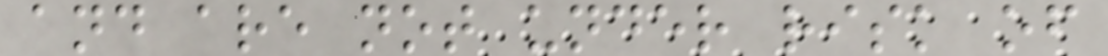and are not under risk of
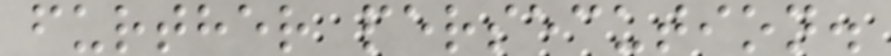further persecution.
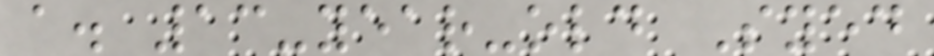a. 13-year-old Syed
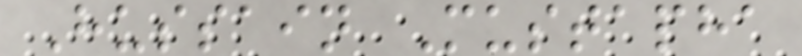Hussain Mustapha
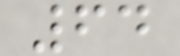64
